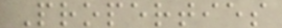Properties
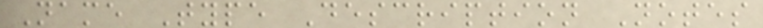Name Type Description Notes
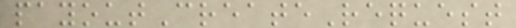payoutCreateRequest
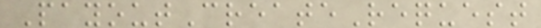PayoutCreateRequest
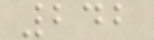242
